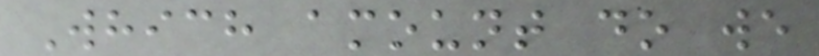Which amount do we
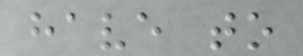have to
